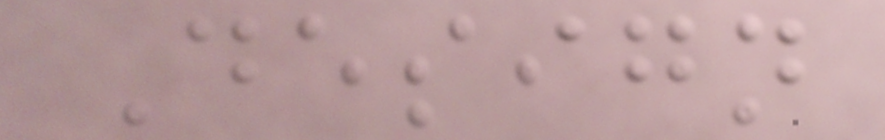Design
